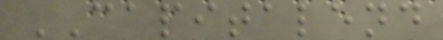CAPITALEND
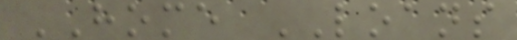HOME LOANS
